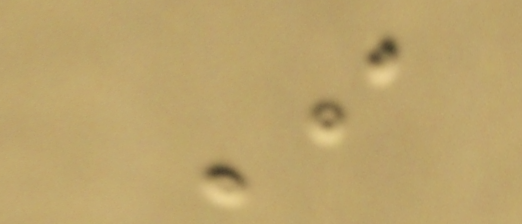I
